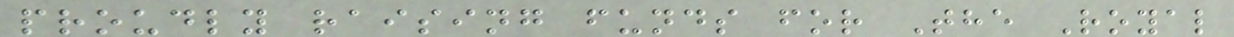proudly raising funds for The Royal
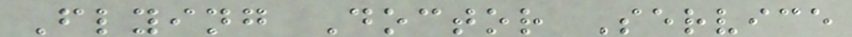Flying Doctor Service
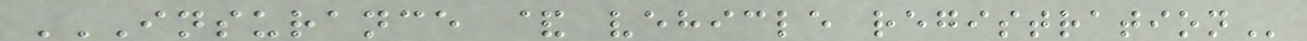INSURANCE & VEHICLE REGISTRATION
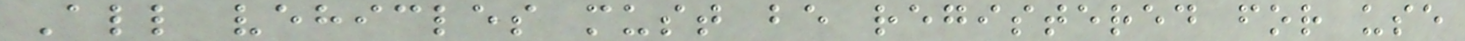All vehicles must be registered for use
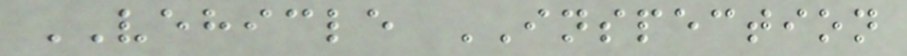VEHICLE INSPECTION
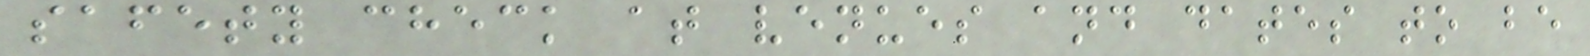safety check at venues and dates to be
